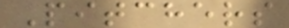Pitchers
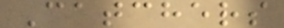Catchers
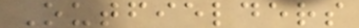Outfielders
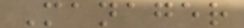Manager
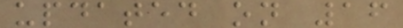updated on 16
